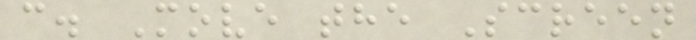c. Move the Screen
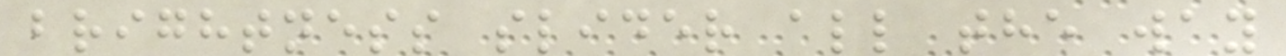brightness slider all the way
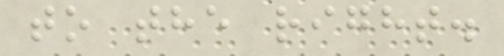to the right.
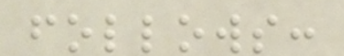follows:
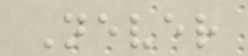Never
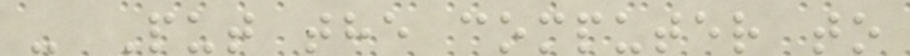- Put the computer to
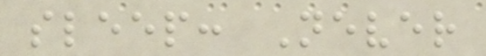sleep: Never
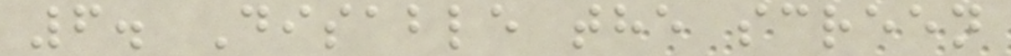6. Disable the screen
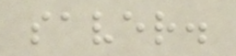saver.
